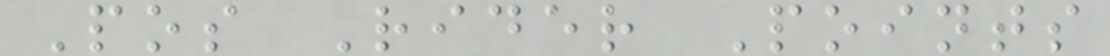Pos Rider Points
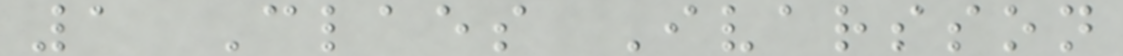1 Claes Ivarsson
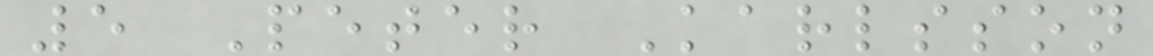5 Peter Karlsson
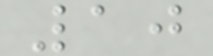10
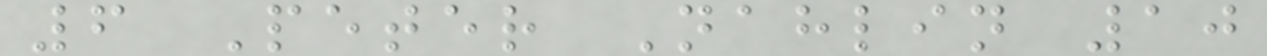6 Peter Nahlin 10
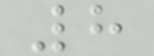8
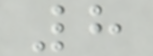8
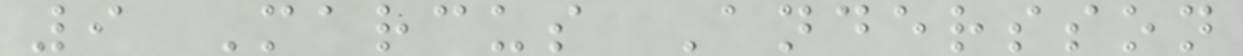9 Marcus Andersson
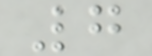7
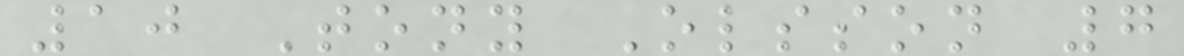10 Tony Olsson 7
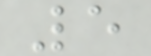5
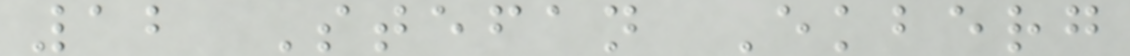12 Stefan Ekberg
